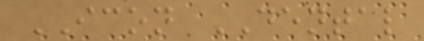ICON DENTAL
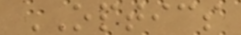OPTICS
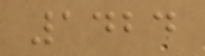1424
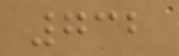732
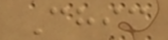Chic
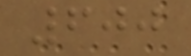600
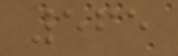565
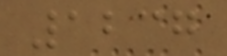1237
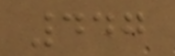447
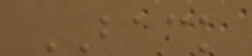BACK
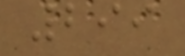299
